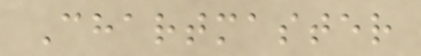Chartmaster
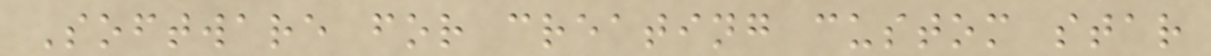Software for creating custom star
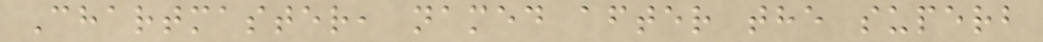Chartmaster, named after the superb
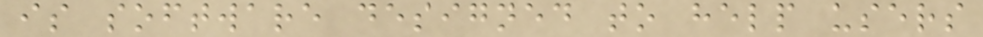is software designed to help users
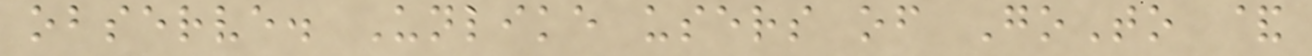observe. Unlike users of GoTo &
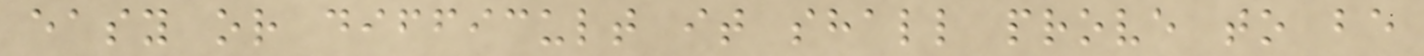easy or difficult it shall prove to be
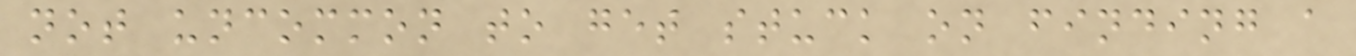not uncommon to get stuck on finding a
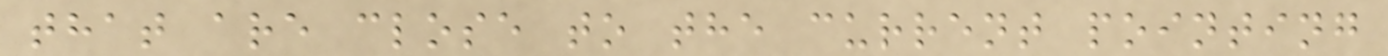that are close to the current pointing
